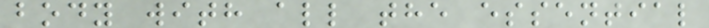body with all the essential
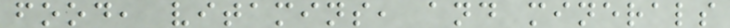food, vitamins, and minerals
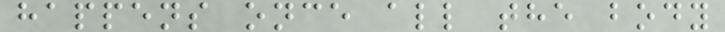happens once all the body
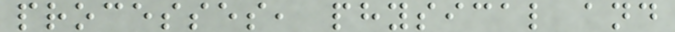processes, physical and
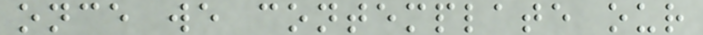once we contemplate our
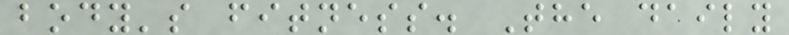body's fitness. The daily
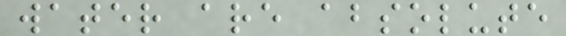water are absolute
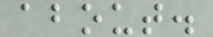about.
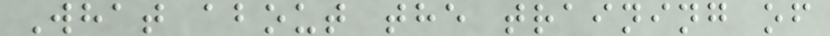What about the training of
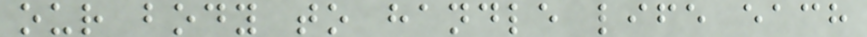our body to handle life each
